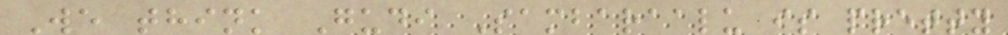We think Gudi Sambaraalu is pretty
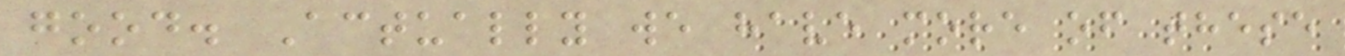good. Actually we have more of these
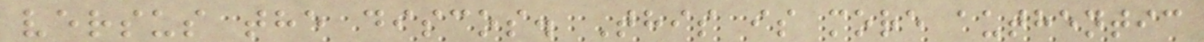versus the discos. This is more authentic
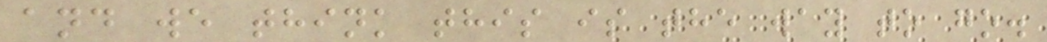and we think this is the way to go.
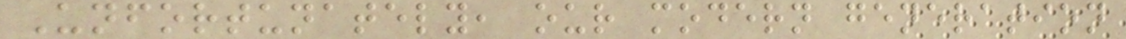Unfortunately, our modern generation
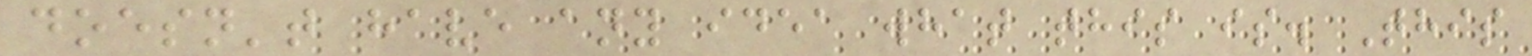doesn't have any idea what this is. This
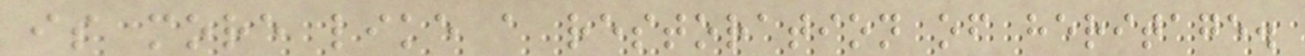is more like a restoration of heritage.
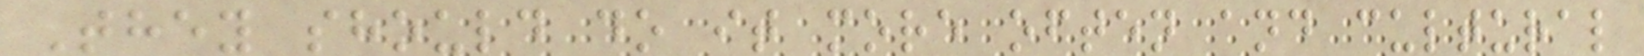They should do it more often and cultural
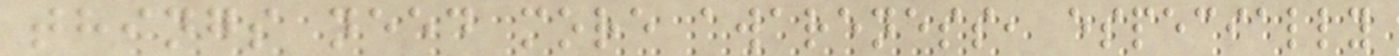things need more awareness, especially
